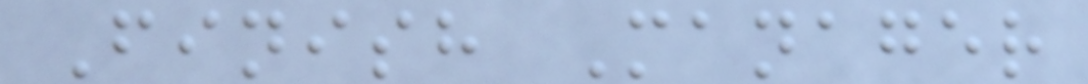Finish Manager
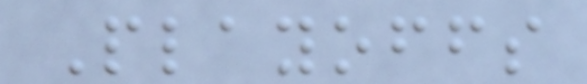Playoffs
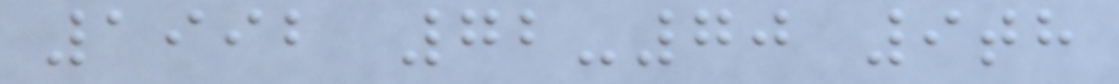1992 72-70 9th
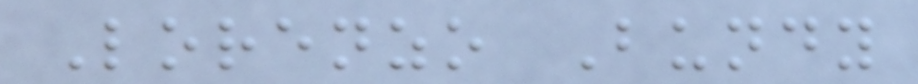Lorenzo Bundy
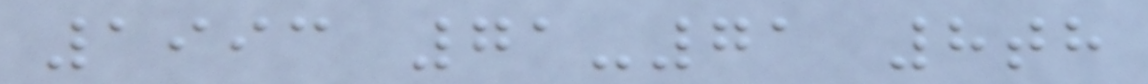1993 71-71 8th
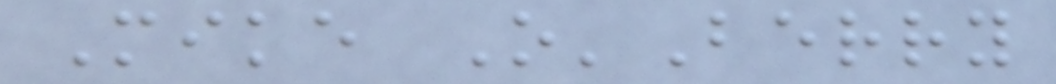Mike O'Berry
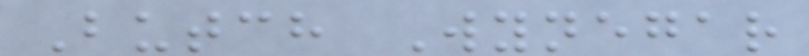Butch Wynegar
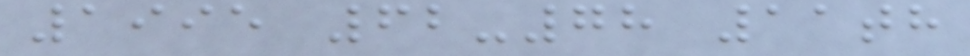1995 62-78 11th
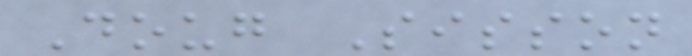Doug Sisson
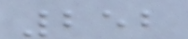252
